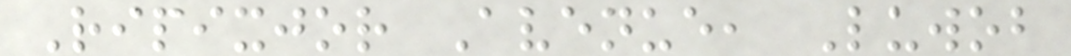Ripixjor Avenue, Luwob
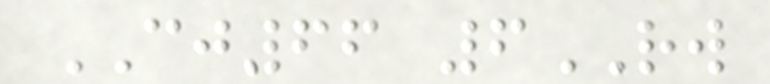CJ66 6RW
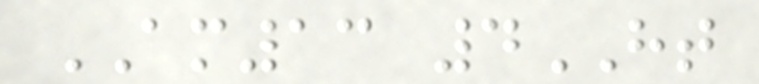AM13 4HT
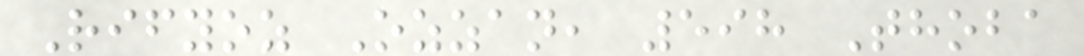Rifyoz Ozzan, 598 Thoba
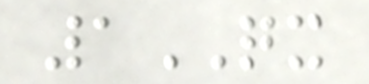1QX
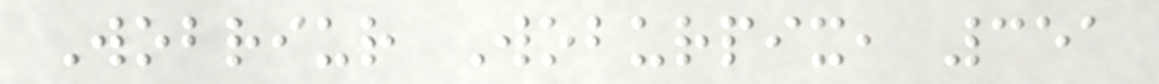Wobriur Woburpix, 351
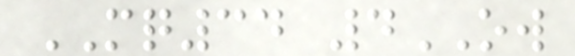MQ34 4OW
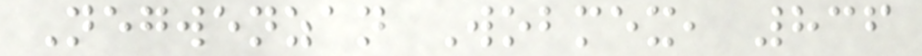Negwenzan Wobmex, 836
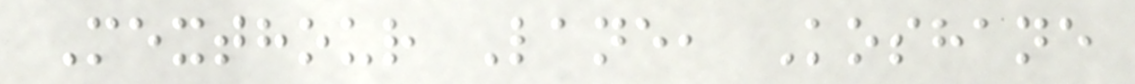Mexthour Lane, Koshane
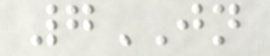7JN
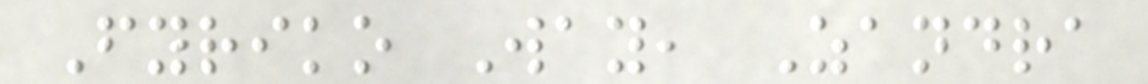Fyriko Way, Zandra
